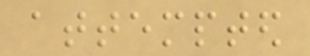attempted
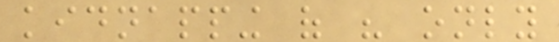kidnapping of his only
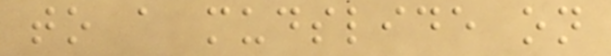to a mudslide on
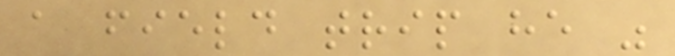a field trip he was
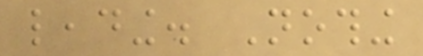leading. Nothing
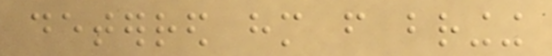deterred him from bringing
